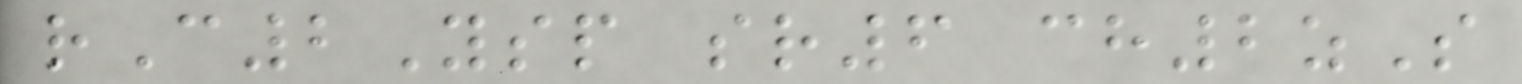rC2Ysp sr6 ch2zS
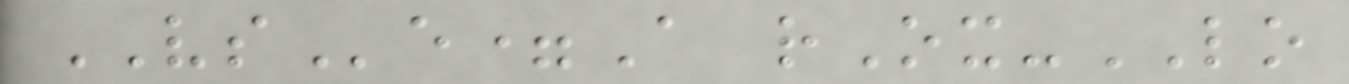VSe=A rOx-LO
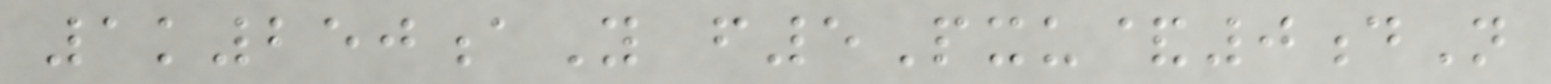1k250aY f5Pxu&0dN
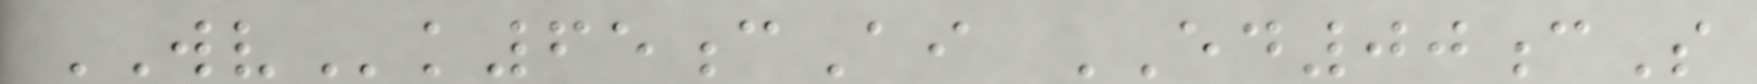WVk65cAi ED00cS
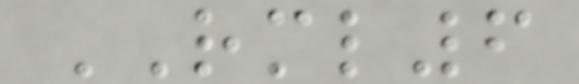RML6
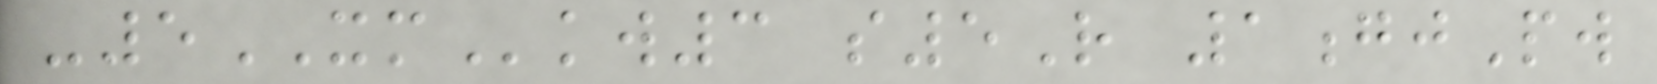-5XMkw3 s5R 1gjPw
